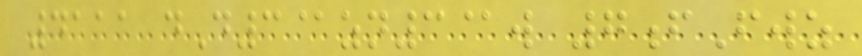4111 dD3@zn3@w 7fFwz
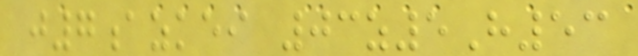j7azkei 03z5H53
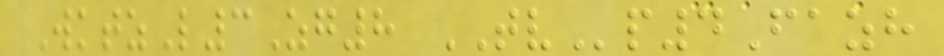WktzL3Zg8 TVp4Fazh
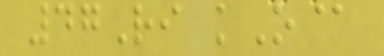47Ri kO@
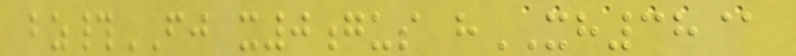bz#FJ x0gus hXH38@
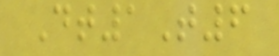Dt1T6
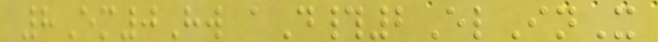8Em0Hw aD#2ElInX
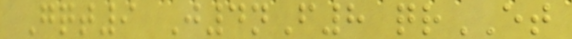Gqt9 J4nF8 qrET
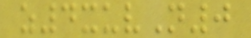z4xuvN0
